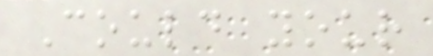Could your
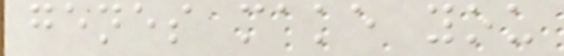genes make you
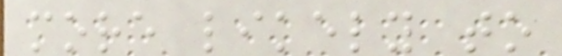more likely to
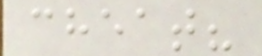cheat?
